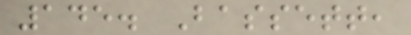145. Bassett,
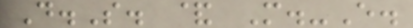D.S. & M.-E.
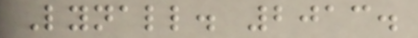Lynall. 2013.
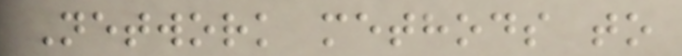Network methods to
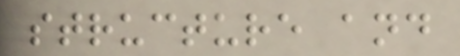structure and
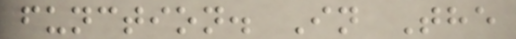function. In The
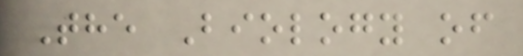The Biology of
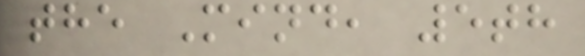the Mind, 5th
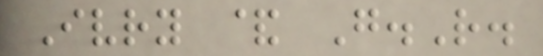Ivry & G.R.
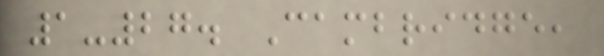1-27. Cambridge,
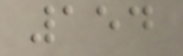154
